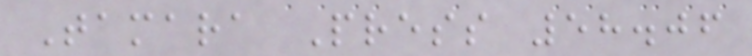Tamara Press 58.06
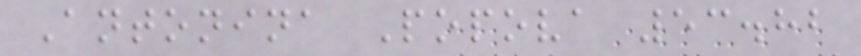Antonina Popova 53.82
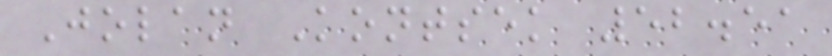Jolan Kontsek 52.51
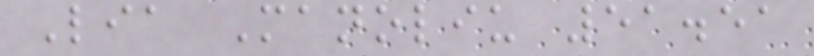Lia Manoliu 51.51
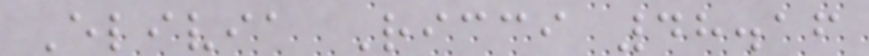Elivia Ricci 48.16
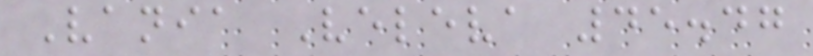Vania Veleva 45.47
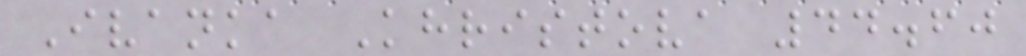Ivanka Khristova 44.60
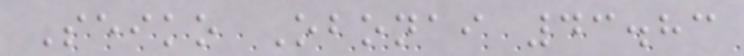Seiko Obonai 43.83
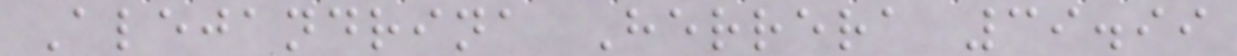Alejandrina Herrera 39.99
